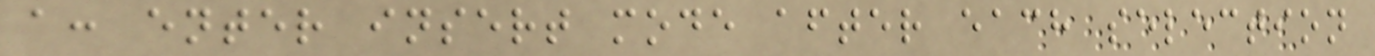a: enter insert mode after each selection
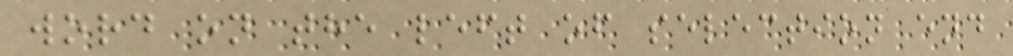word on the left of selection end
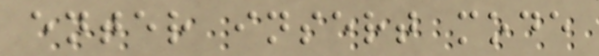enter insert mode
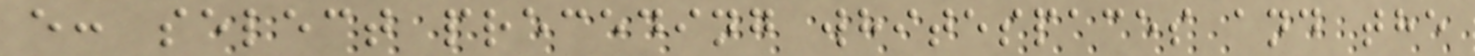e: select preceding whitespaces and the
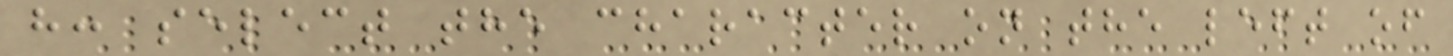h: select the character on the left of
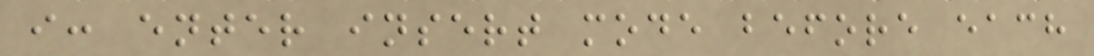i: enter insert mode before each
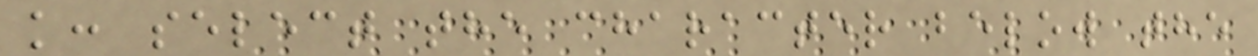k: select the character below the
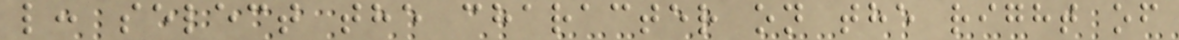l: select the character on the right of
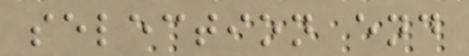selection end
